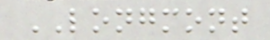LONGMONT
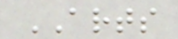ARTS
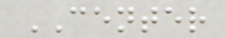CENTER
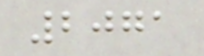2071
